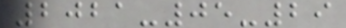2021-05-29
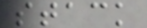stack
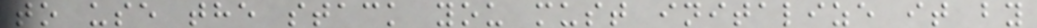to use the stack you must initalize it by
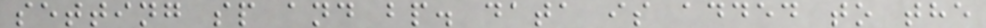setting sp and bp. data is added to the
